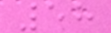58
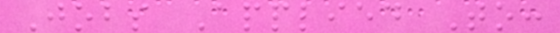Jobs Applied To:
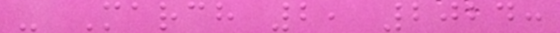- March 2, 2024:
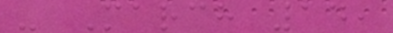- March 14,
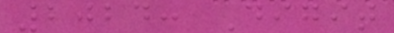2024: Digit
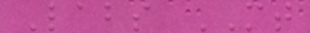Labs MT
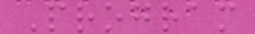Program
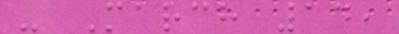- March 14,
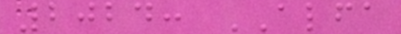2024: ALFA
